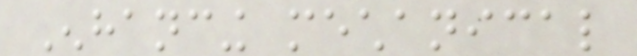Enhancing mechanical
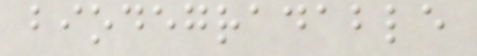biodegradable
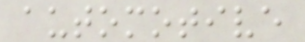automotive
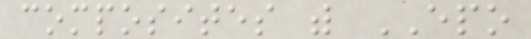composites with EPO
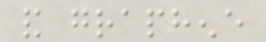and graphene
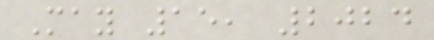May 15, 2024
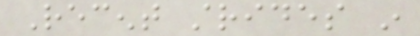Recent strides in
